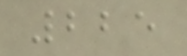225
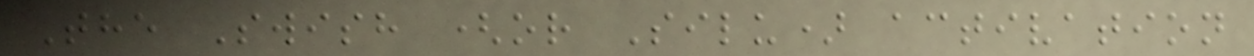The Swish (or Silu) activation
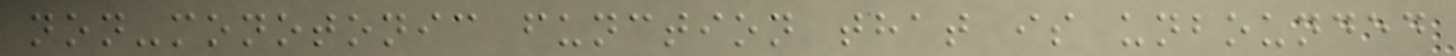non-monotonic function that is unbounded
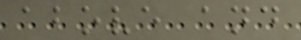above and
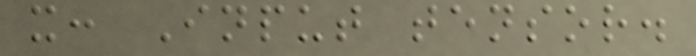x: Input tensor.
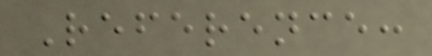Reference:
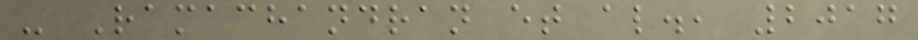- Ramachandran et al., 2017
